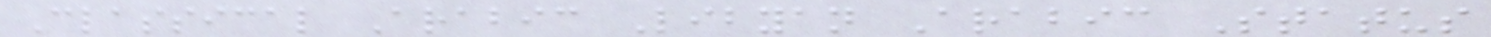Classical Arabic Libyan Arabic Status
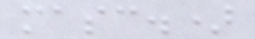masc.)
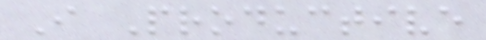I Productive
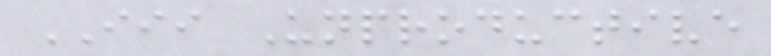III Unproductive
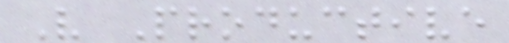V Productive
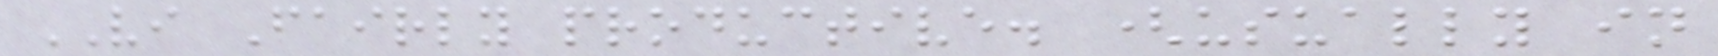VI Fairly productive. (usually in
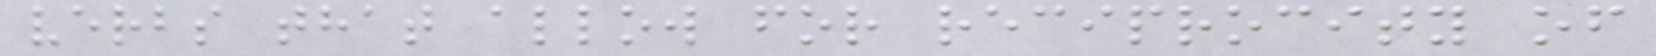verbs that allow for reciprocity of
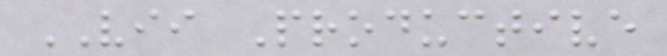VII Productive
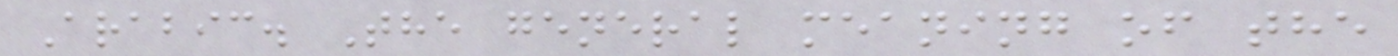Arabic. The general meaning of the
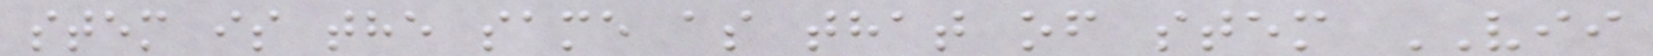stem is the same as that of stem VII
